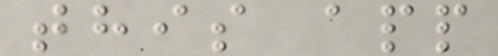this app
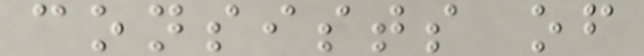consists of
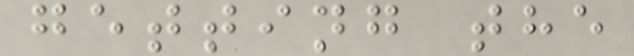getting the
